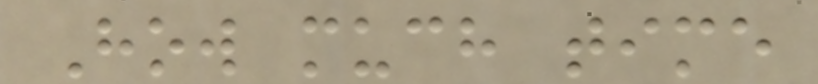How much time
